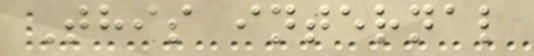This internal
